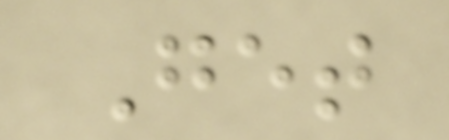Get
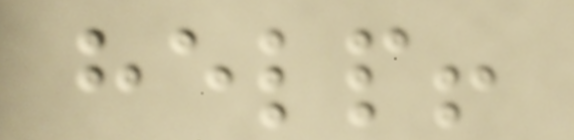help!
